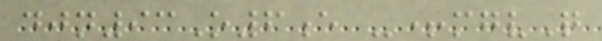djn93O6e -+mgvQ
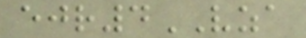ejr4VZA
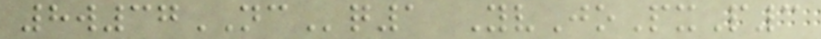8w37NCq1 YvJoPxP3
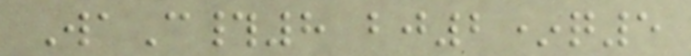WaC#8 bj2*q5
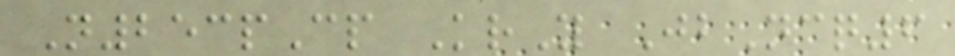N253pCp KrY JbNcq6
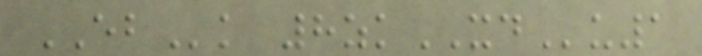EBk 8zkXDu1
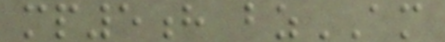mp5h bzAM
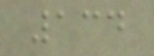134
